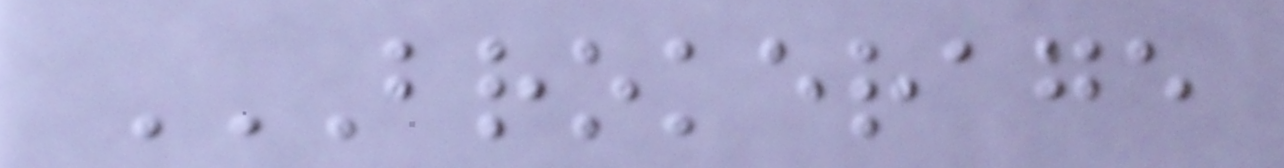BROKERAGE
